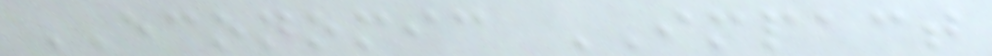ECONOMIC IMPACT
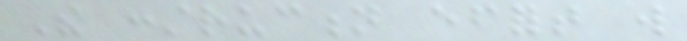The construction effort will
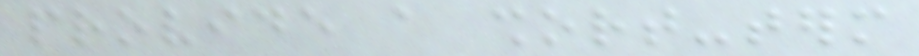provide a short-term
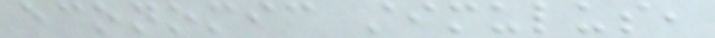economic stimulus,
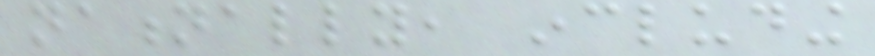nationally, including
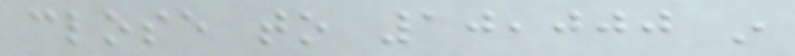close to 10,000 in
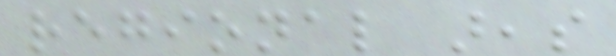regional areas
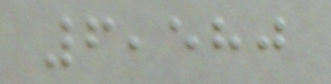6,580
